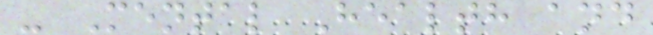- Mental Health and
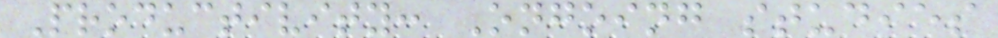Productivity: Ongoing studies
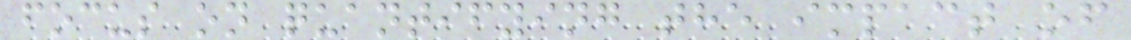focus on quantifying the impact of
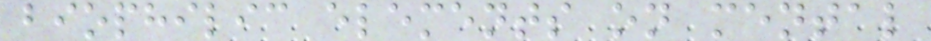biophilic elements on mental
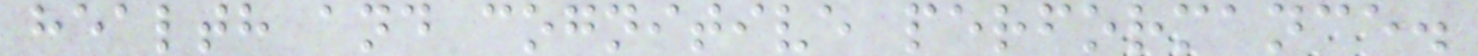health and cognitive performance.
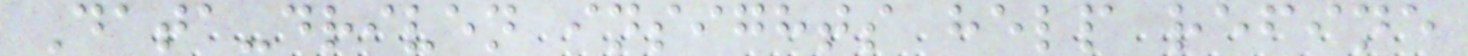Data-driven insights help refine
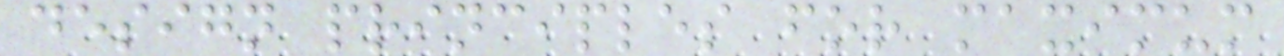design principles for maximum
